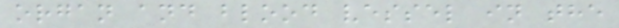organ and blood vessel in the
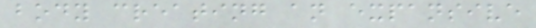body creating an expansive
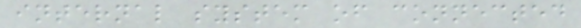internal system of connected
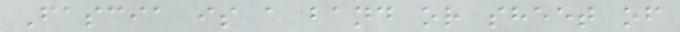Fascia is a band or sheet of
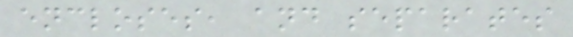encloses, and separates
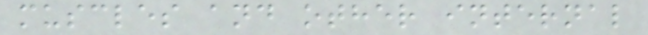muscles and other internal
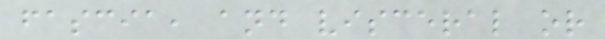fascia, and visceral or
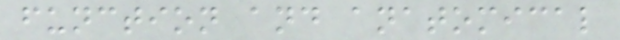function and anatomical
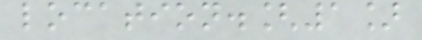location.[1]
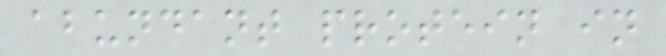abundant protein in
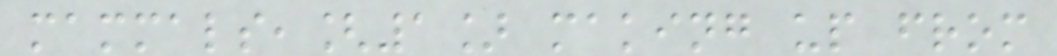mammals,[1] making up from
